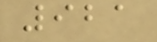921
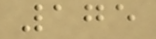175
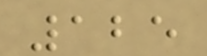125
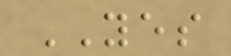YES
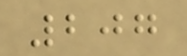207
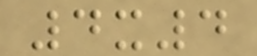4x4
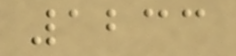1233
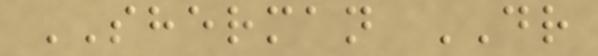SHERMAN DR
